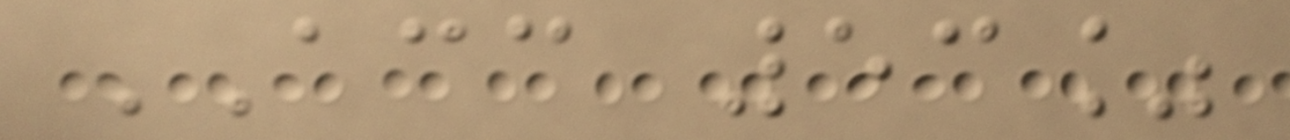ACC 53%
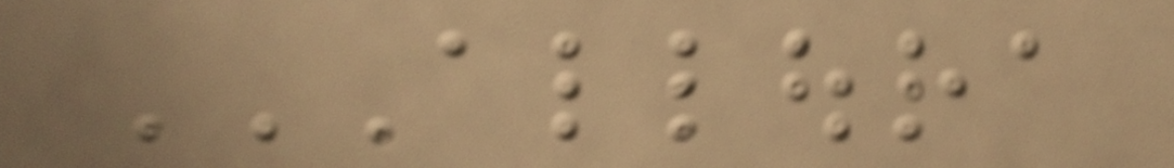ALLOURA
